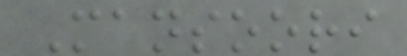Mansoori
